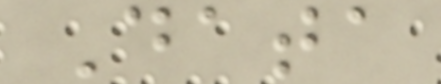Data
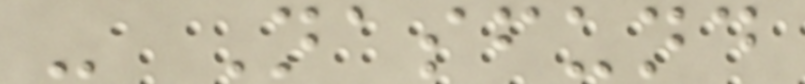- Nasfund
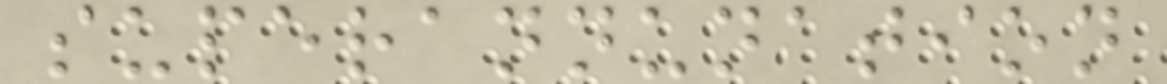superannunation
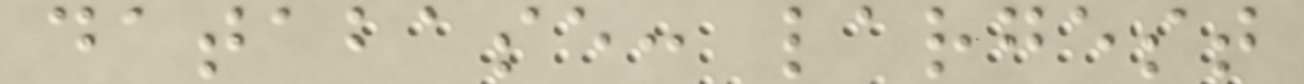database: largest
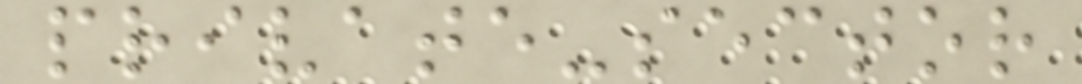private-sector
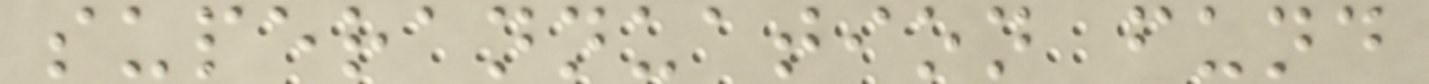superannuation fund
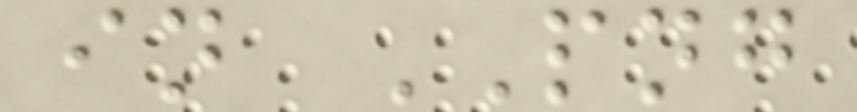in PNG
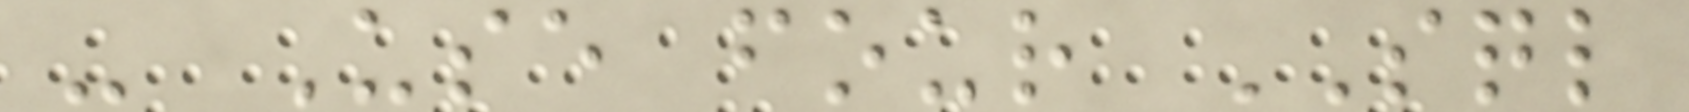- Use four SQL
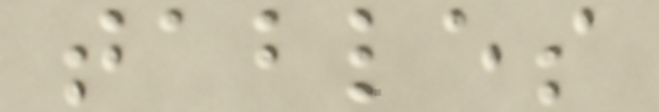tables
